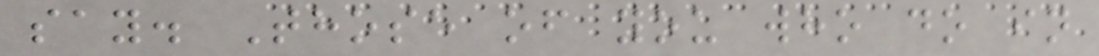say. Those of you who do in
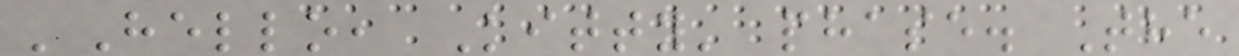'Hello, Kitty' phase. The
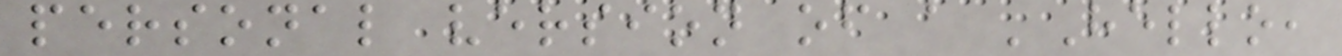personal version of a 'Hello,
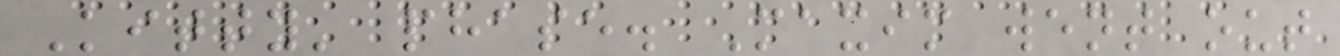Kitty' phase. Maxim went out
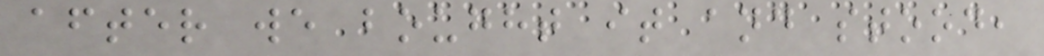after we bought it and stood,
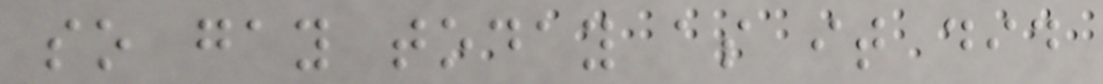so gay today as it did
